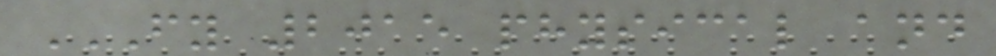FY 2015 PHYSICAL AND
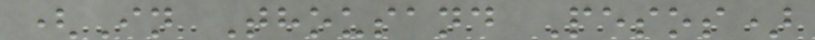(In Thousand Pesos)
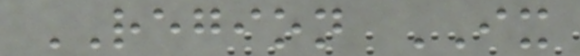REGION IX
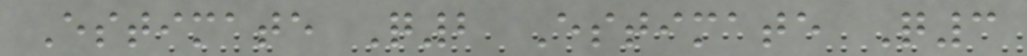Estimate Q2 Estimate Q3
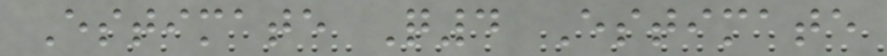Estimate Q4 Estimate
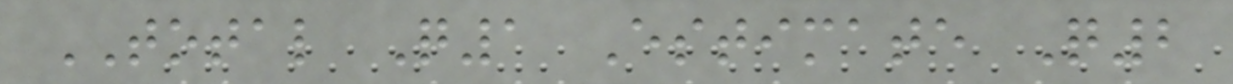TOTAL Q1 Estimate Q2
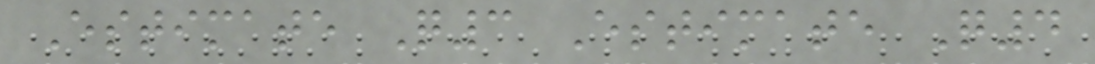Estimate Q3 Estimate Q4
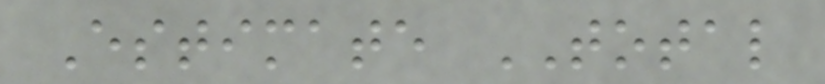Estimate TOTAL
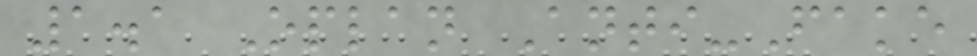1.1 Oplan Anti-Fake
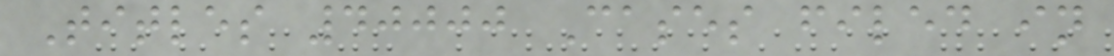Titles 40000 Cases filed in
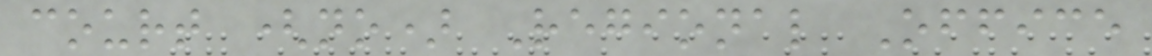court (no) Regional Office
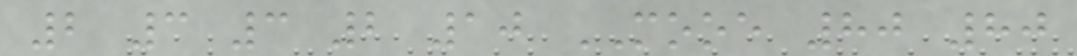2 3 3 2 10 MOOE 80 80
